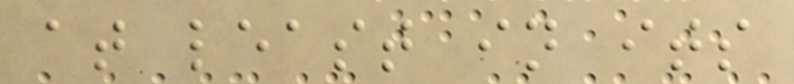at least in its
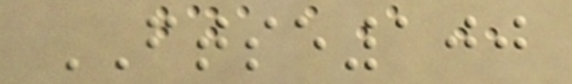FTSE100
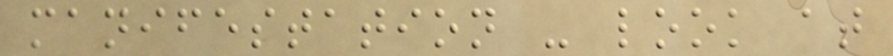manifestation - look at
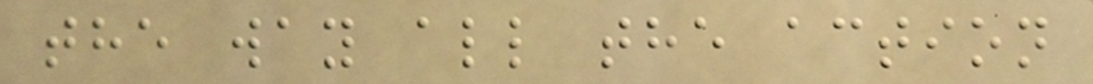the way all the action
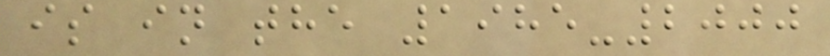is in the 1985-2000
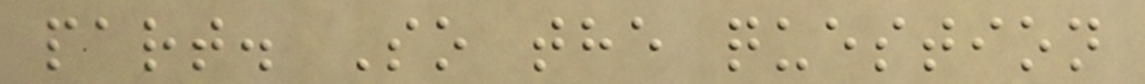part. So the question
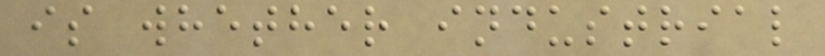is whether industrial
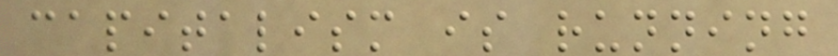capitalism is running
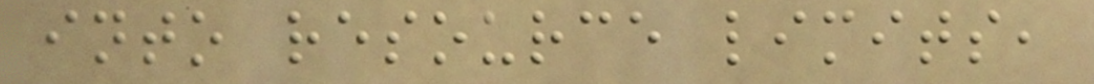into resource limits,
